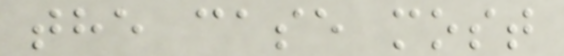the case most
